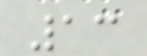13
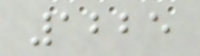1225
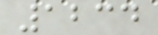1234
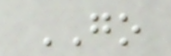GO
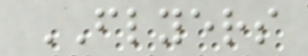FLYERS
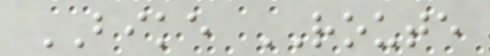BIKE ROUTE
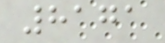8171
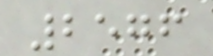2576
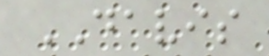DAVIS
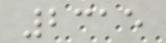2315
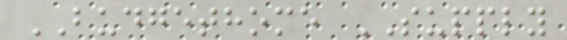BUDGETHOME SUPPLY
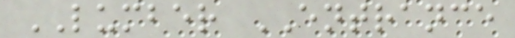LUMBER ENTRANCE
